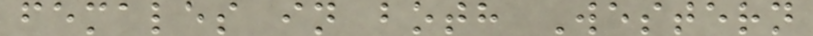females in both Western
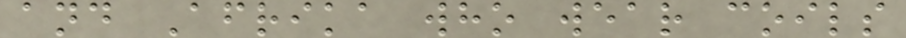and Afrika who wear coils
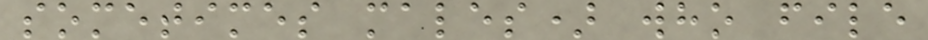sometimes males) who file
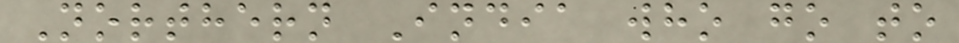Northern India who go to
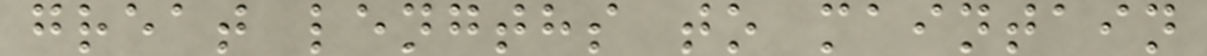great lengths to maintain
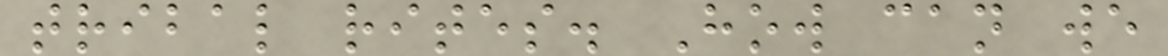tribal rites. How can we
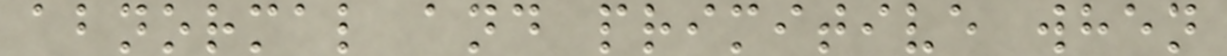abnormal and primitive when
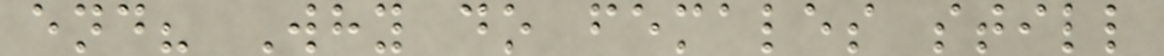end? Why do females still
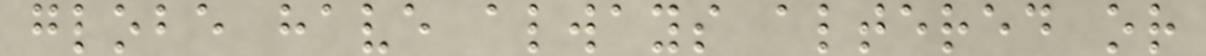globe have always altered or
